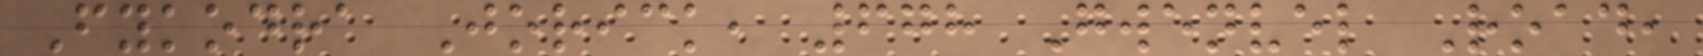Fykodra Jorick, 678 Gwenvel Road,
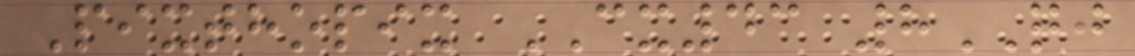Pixthopix CX43 8QJ
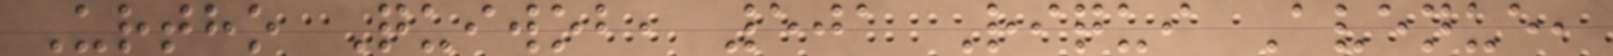Urtho Quiwob, 501 Riqui Avenue,
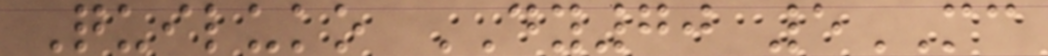Quiluko DY70 5MC
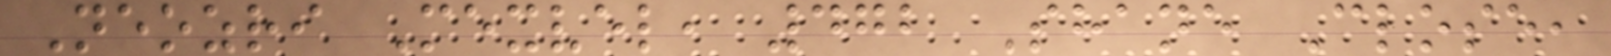Neozri Mexvel, 472 Shane Close,
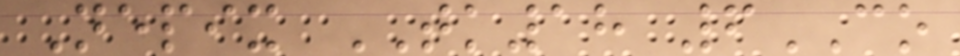Nepix TK18 6CO
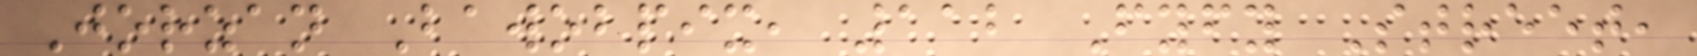Jorzan Bawobpix, 112 Fyfy Street,
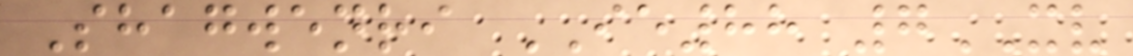Shagwenri IE88 7XV
